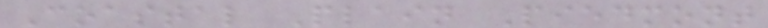Coastal Plain Piedmont
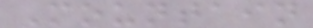Mountain
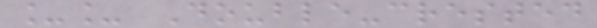__ Double-crested
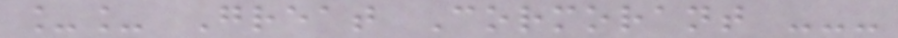__ Great Cormorant ---
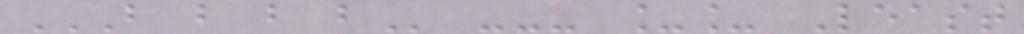B B B B --- __ Least
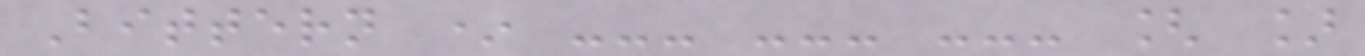Bittern * --- --- --- [ ]
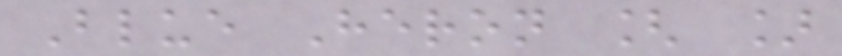Blue Heron [ ]
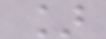]
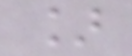]
